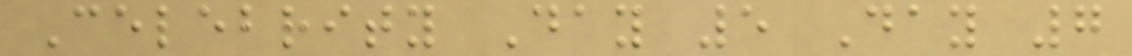Celebrity Day 5 Day 7
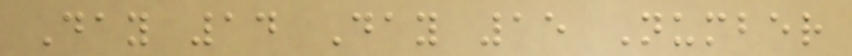Day 14 Day 15 Number
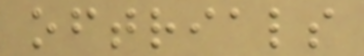oftrials
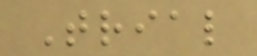Trial
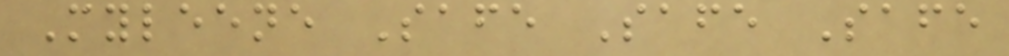Myleene Safe Safe Safe
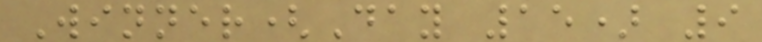Winner(Day 15) 9
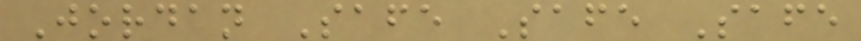Jordan Safe Safe Safe
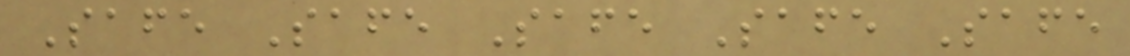Safe Safe Safe Safe Safe
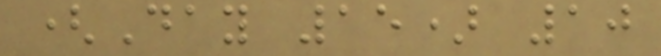(Day 15) 10
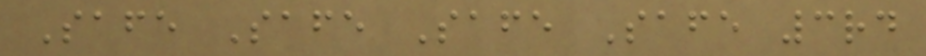Safe Safe Safe Safe 3rd
